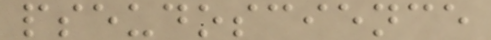pseudoscience
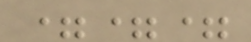===
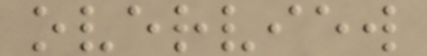overview
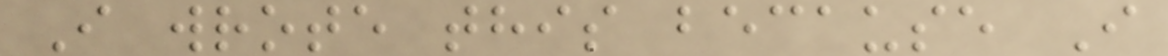I wrote this because I
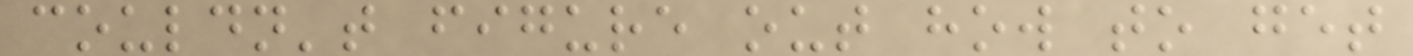couldn't figure out how to get
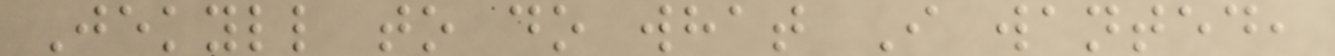Jekyll to do what I wanted,
